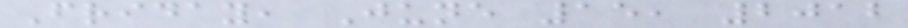Friday, June 15, 2012
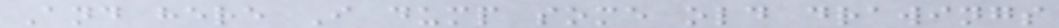And here I dump some old drawings
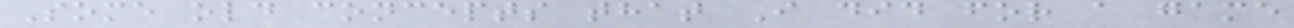Some old concepts that I did for a game
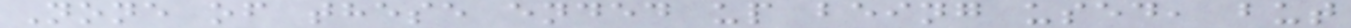None of these ended up being used, but
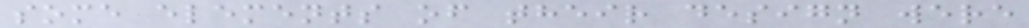some elements of their design were
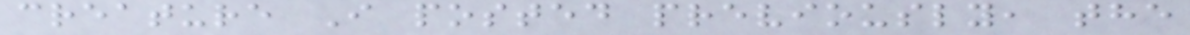creature I posted previously, the
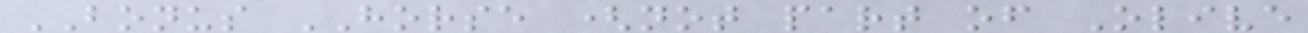BONUS HORSE (not part of Olive
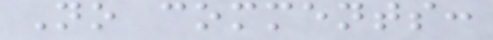No comments:
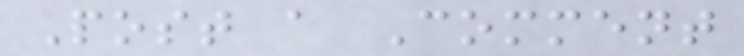Post a Comment
